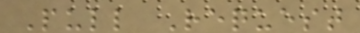Pull Request
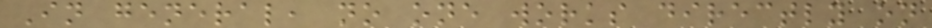In general, no one works directly on
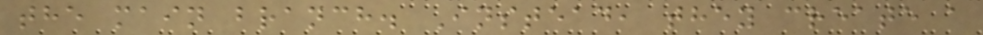the main branch. Instead, they create a
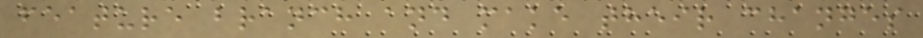feature branch and make their changes
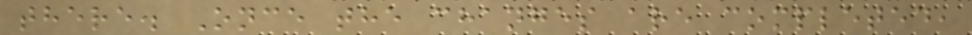there. Once the changes are completed,
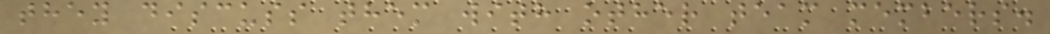they discuss them with other team members.
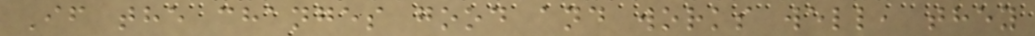If the changes good and works well, they
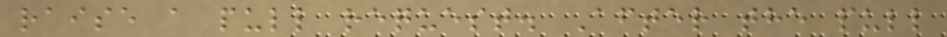raise a pull request. After the pull
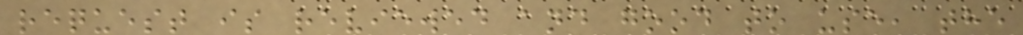request is reviewed and good to use, the
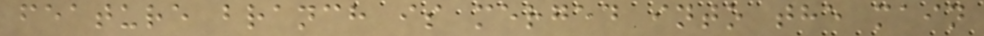feature branch is merged into the main
